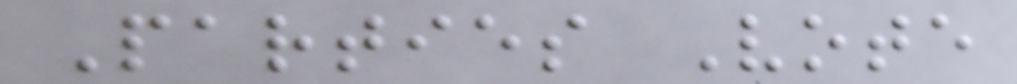Parties Vote
